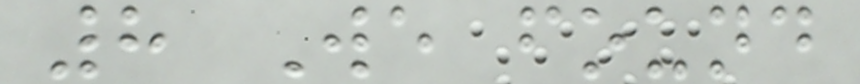8 We found
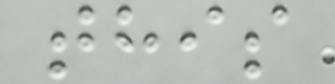this
